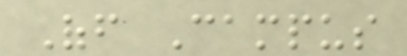Off Campus
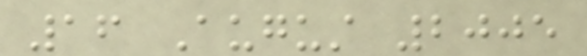16 August 2005
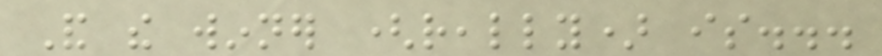And the winner (really) is...
